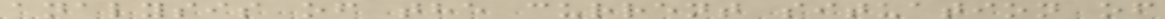analysis of the current situation of
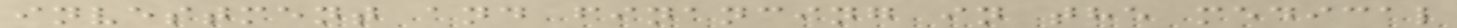investment and financing in the medical
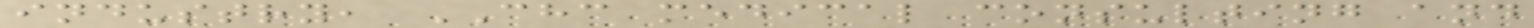industry, CHC medical consulting and
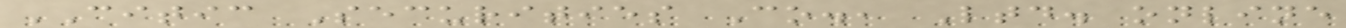CITIC Securities Co., Ltd. online
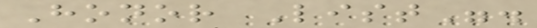Honor List".
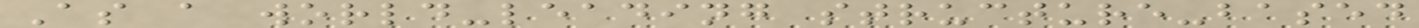As a world-leading structure-based
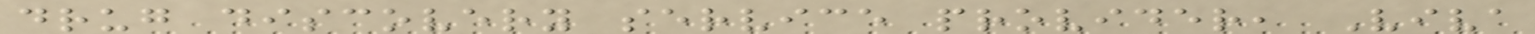drug discovery service provider, Viva
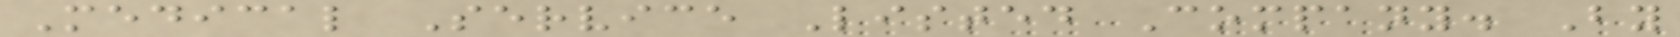Medical Service Listed Company. By
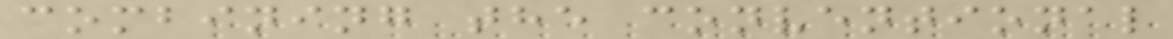combining the conventional
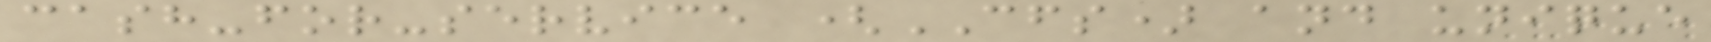cash-for-service (CFS) and unique
